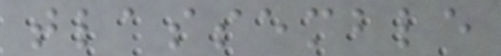tlassemble
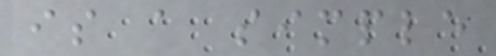is a simple
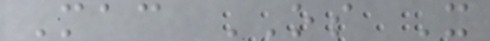Mac OS X
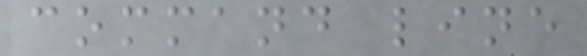command line
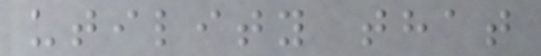utility that
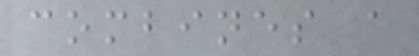combines a
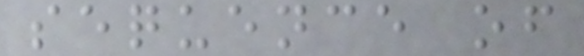sequence of
